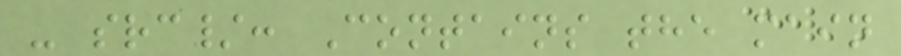- src/: Contains the main
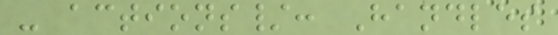- actions/: Handles
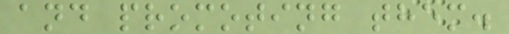and promoting them.
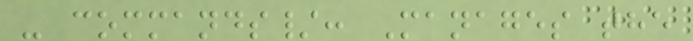- commands/: Manages the
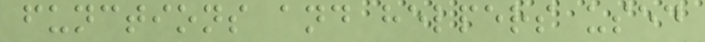functions and helpers used
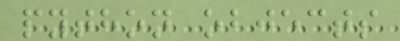python objects
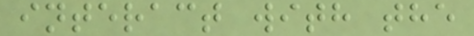interact with the
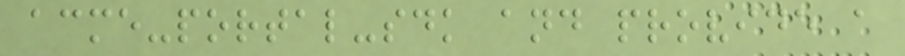acme-portal-sdk and provide a
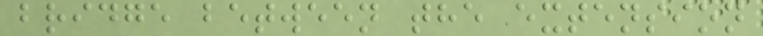bridge between the extension
